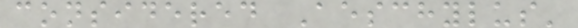considered Aeschylus'
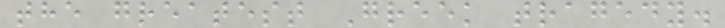the greatest Greek tragedy.
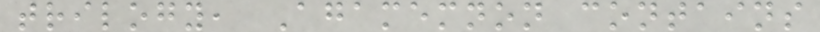trilogy, Agamemnon contains
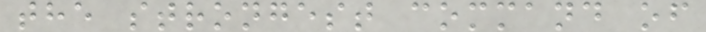the strongest command of
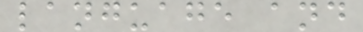language and
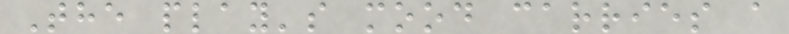The play's mood carries a
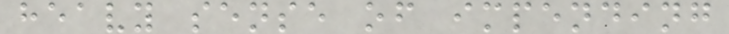heavy sense of impending
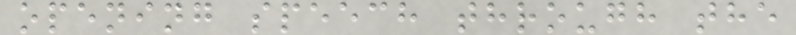opening speech through the
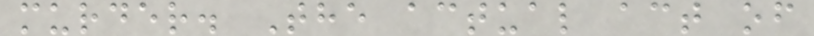murder. The actual act of
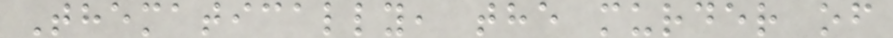Thematically, the murder of
